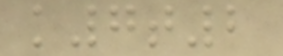k7t2
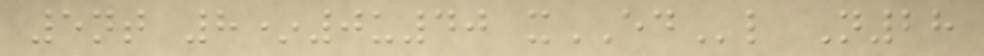5nt 8*0u40 xEDl N28
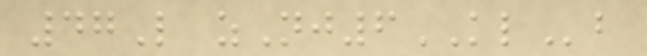47L zNj6KLb
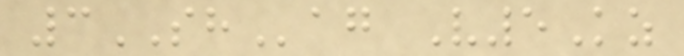3SHag V5Kz
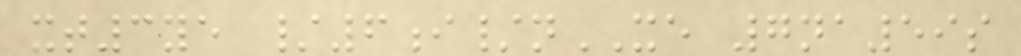xt3ye /6i/nXE 7na59s
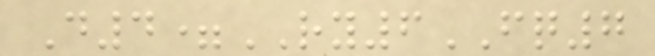D4=RY6FQ7
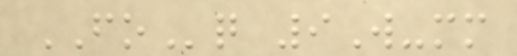FOq 9W-mm
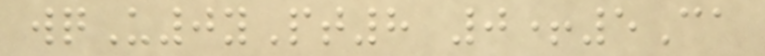wqU0yPt8 0+5Ca
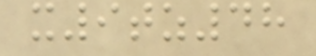x9tz48
